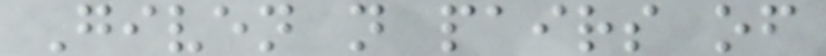Given n pairs of
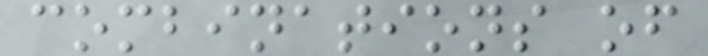combinations of
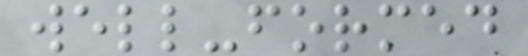well-formed
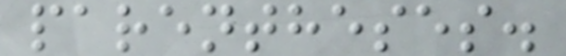parentheses.
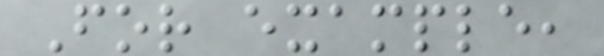For example,
